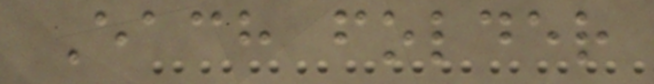Each folder
